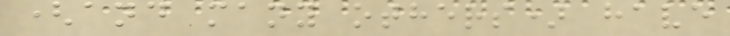(and many others) have
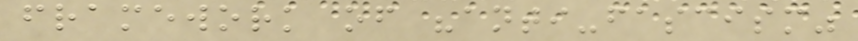framework of "anti-fascism"
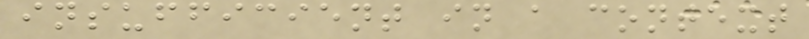insufficient in a context
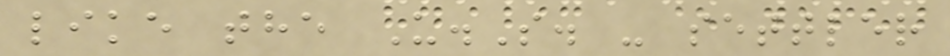like the U.S. - settler
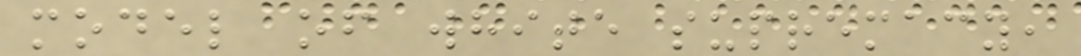model of white supremacy,
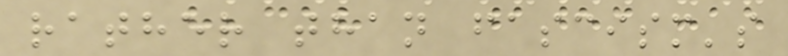rather than fascism's
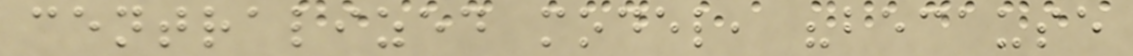centralized model, "because
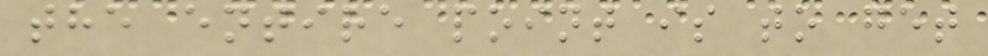the entire point is to get
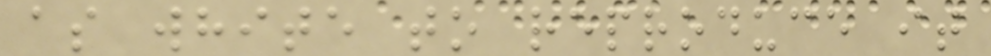as white to reproduce it
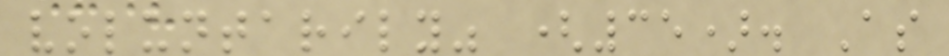voluntarily" (35). As
